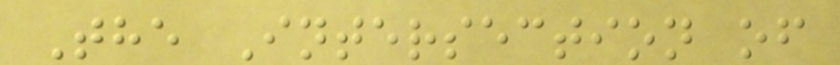The Intersection of
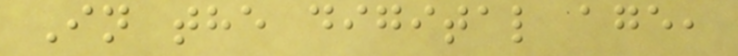In the digital age,
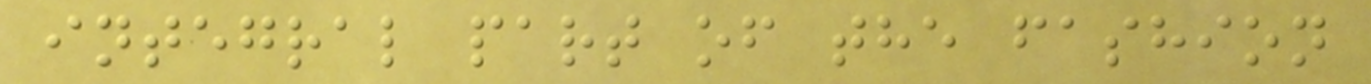integral part of the fashion
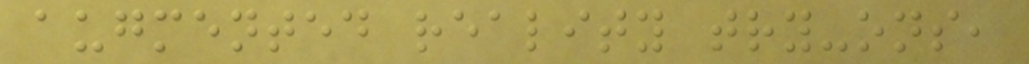augmented reality try-ons,
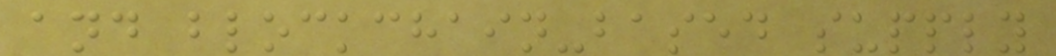and blockchain-based supply
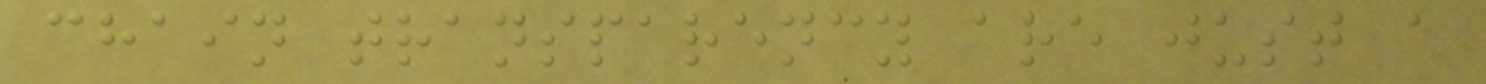chain transparency are just a
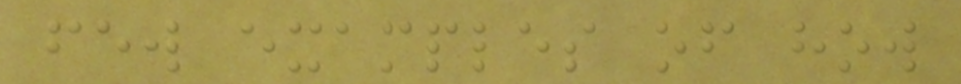few examples of how
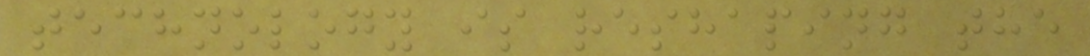technology is reshaping the
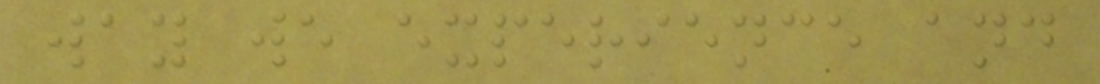way we experience and
